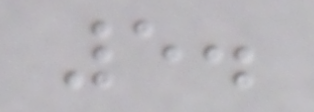5.
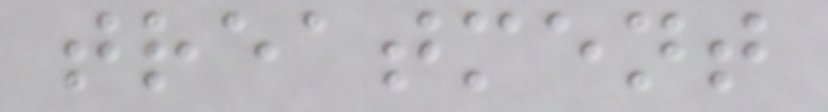treatment
